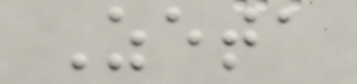Zeta
